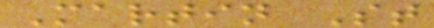Martin St
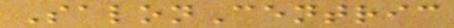SalonCentric
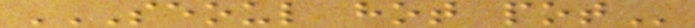SEOUL HOT POT
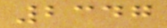2347
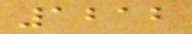1212
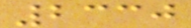2330
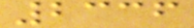2336
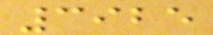3925
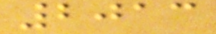2013
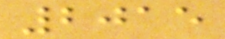2015
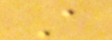A
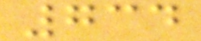734
